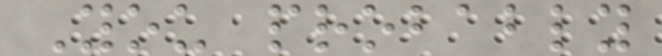You probably
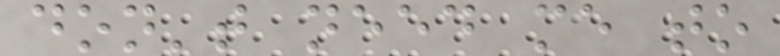don't need me to
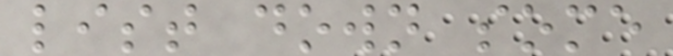list down some
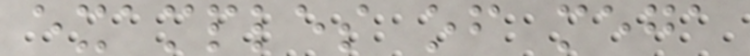examples of mega
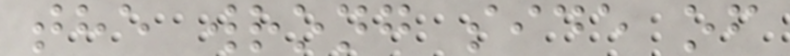the wrong side of
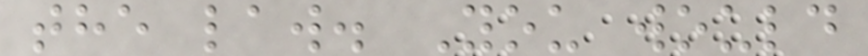the law. You would
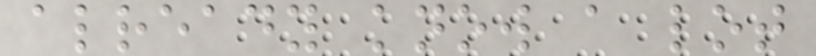already know a lot
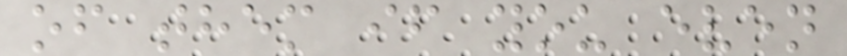of them if you even
